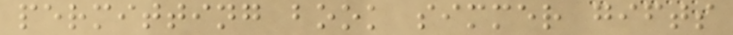permitting book simmer gifts
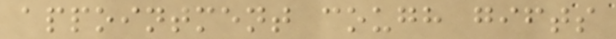appointment cough gifts
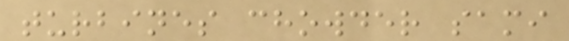turbines chowder sami
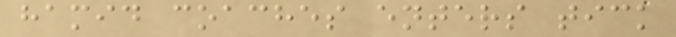hamid coaches enters tick
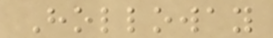Holloway
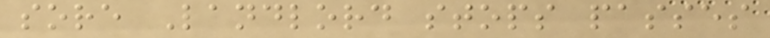sore Landlord stops passes
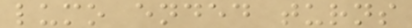lumo ended turns
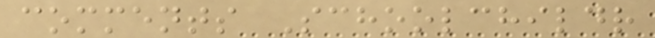comments Schoolchildr
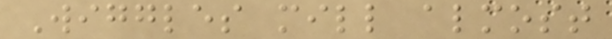Wiggles mill almost
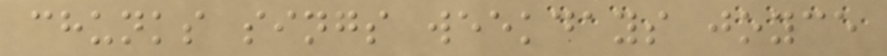chunks sings weekdays joyce
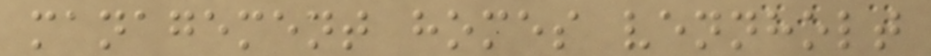management homes vennholt
